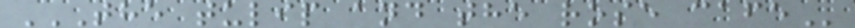THE TULIP AND THE ROSE CAFE
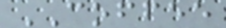COFFEE
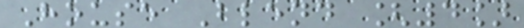House Blend [4]
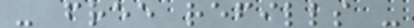- free refills -
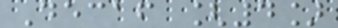Decaf [4]
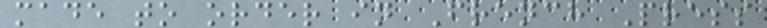made to order in French Press
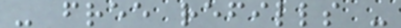- free refills -
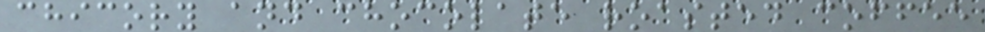chicory and chocolate roasted coffee
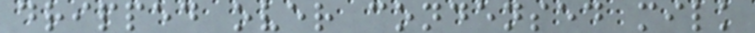dripped over condensed milk
